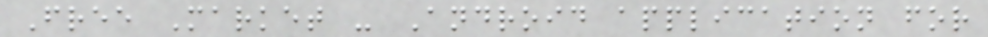Free Market - Android application for
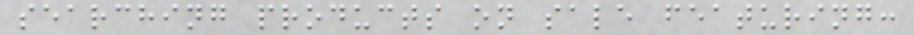searching products on sale featuring:
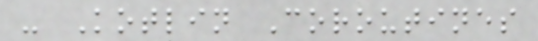- Kotlin Coroutines
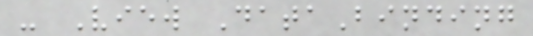- View DataBinding
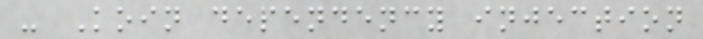- Koin dependency injection
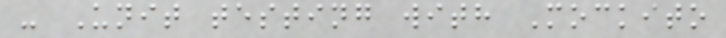- Unit testing with Mockito
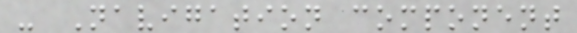- Navigation component
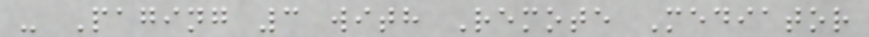- Paging 3 with Remote Mediator
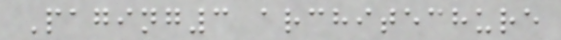Paging3 architechure
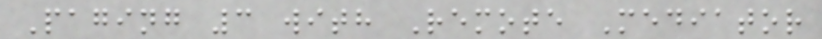Paging 3 with Remote Mediator
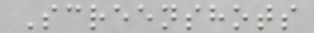Screenshots
